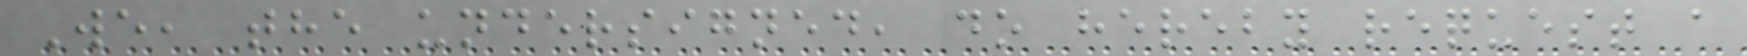We, the undersigned, do hereby request a
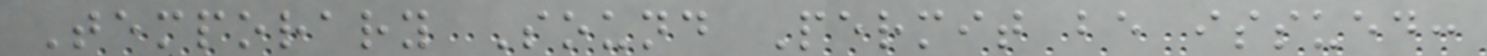Temporary Sound Permit be issued:
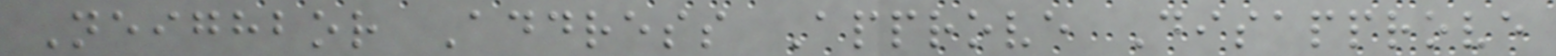Neighbor Address Approve Disapprove
